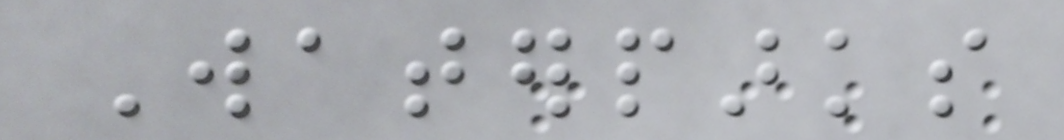Waterparks
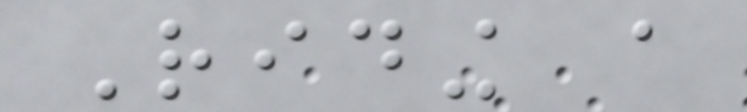Riding a
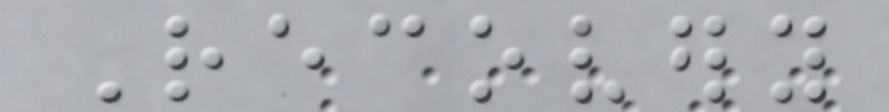Recovery
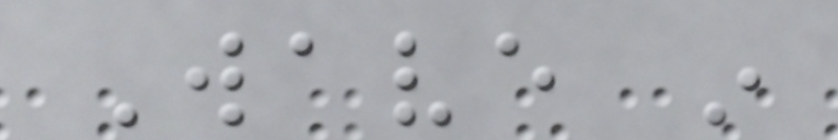Wave in
